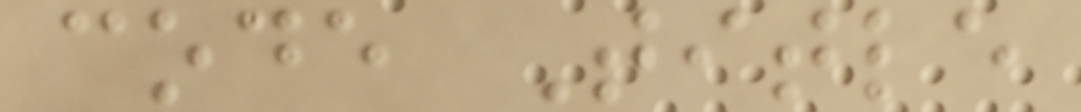code Title
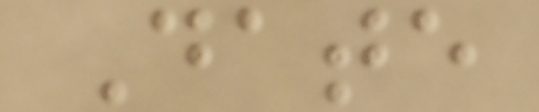Date
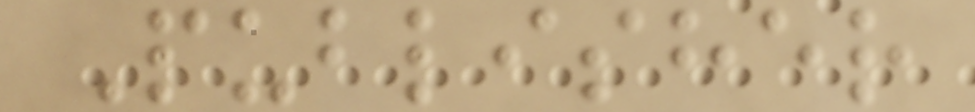Publisher
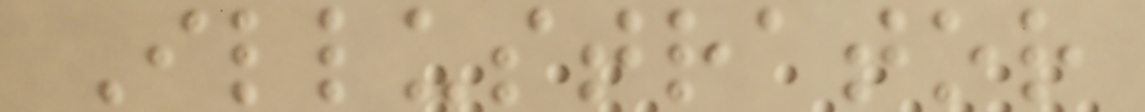Illustrator
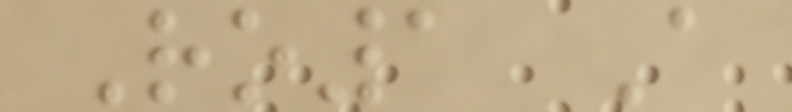Ro1 A
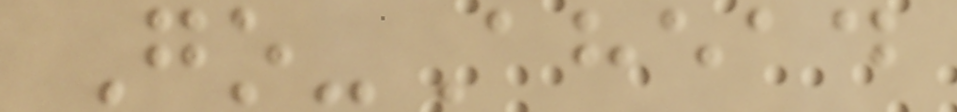Go-Ahead
